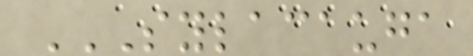SYLACAUGA
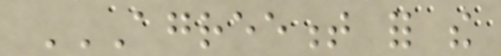AGREEMENT FOR THE
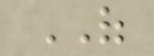OF
